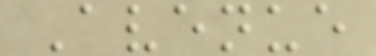Avenue
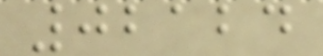02124
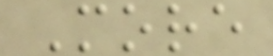More
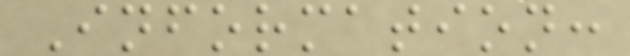Information:
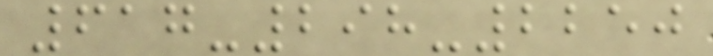617-298-2250
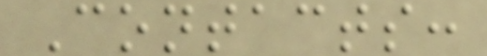Contacts:
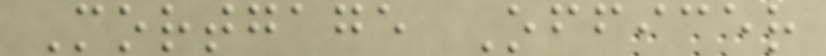Mortgage Officer
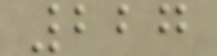227
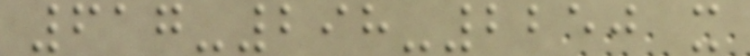617-298-2250 x
